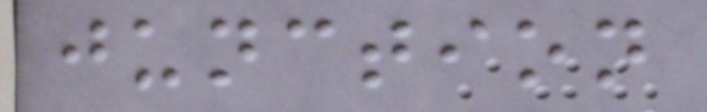junction
